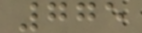775
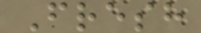Fresh
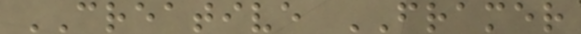CREATIVE FRAMER
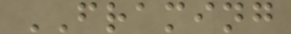FRAMING
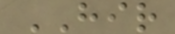HIR
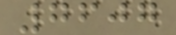7607
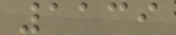1139
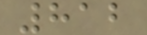812
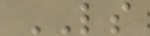LS
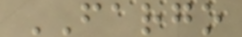FARGO
